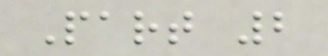Part 2
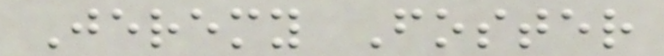Jeremy Foster
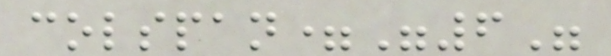colspan="6"
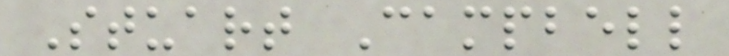Stuart Campbell
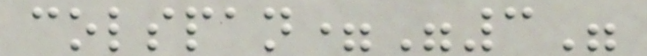colspan="3"
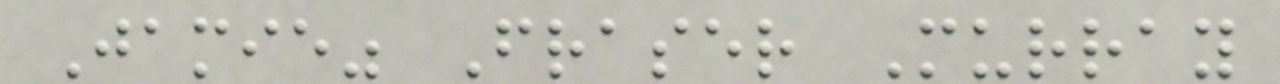Jamie" Fraser Murray
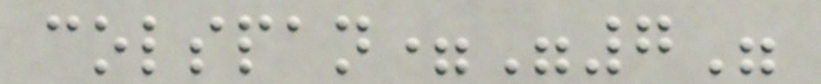colspan="7"
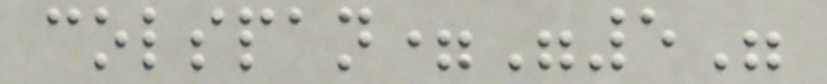colspan="5"
